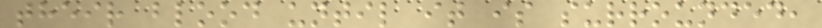their blood until it is surrounded,
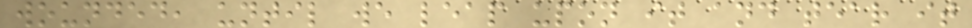wounded, until we leap upon it and tear it
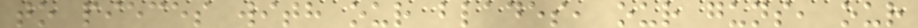to pieces with our blades, our guns, our
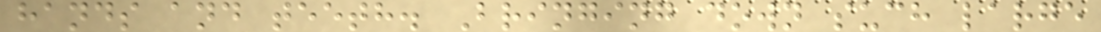hands and teeth. Bringing down such large
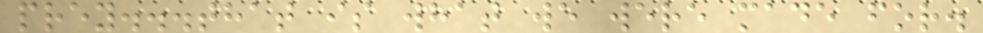prey...that is what we were made for.
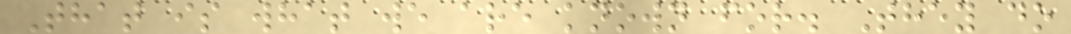That is what we are known for. They do
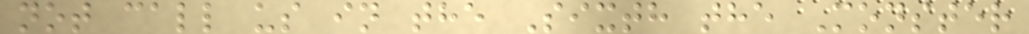not call us in the Sixth the Monster
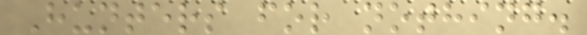Hunters for nothing.
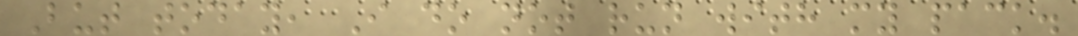But today, I do not run with my pack.
